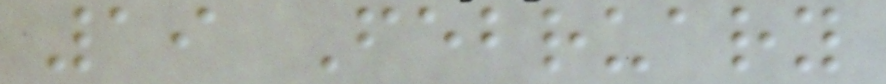19 February
